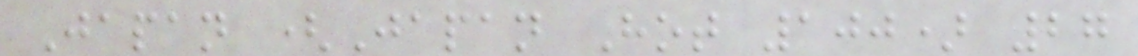Japan (Japan Hot 100) 27
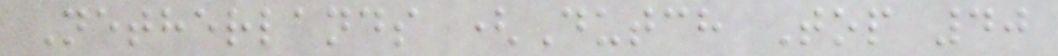Netherlands (Dutch Top 40
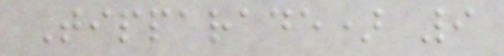Tipparade) 9
